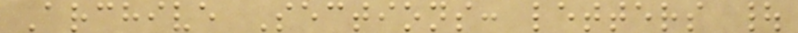Archive Sections: letters |
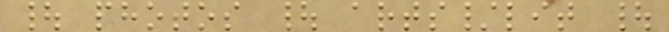| photos | arts/lit |
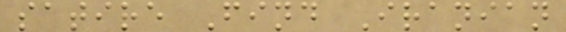satire Find Iranian
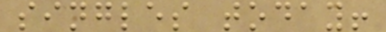singles today!
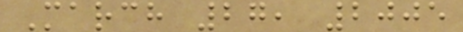March 27, 2005
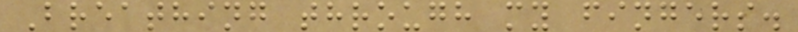Breathing through my fingers.
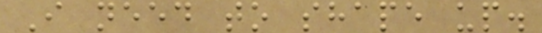I need to shape up.
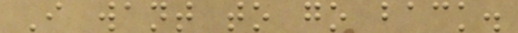I want to go back.
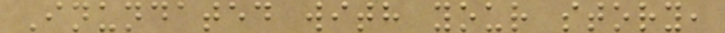Inundated with your story,
